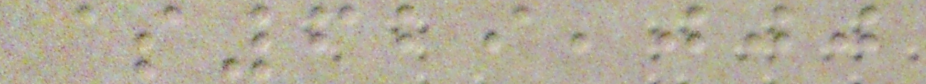$629,000
